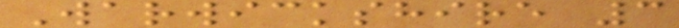Warwickshire 3
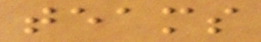teams
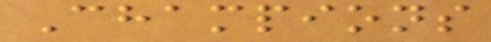Champions
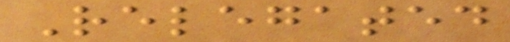Relegated
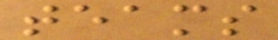teams
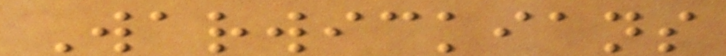Warwickians
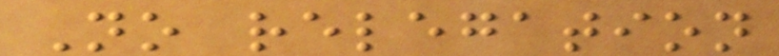No relegation
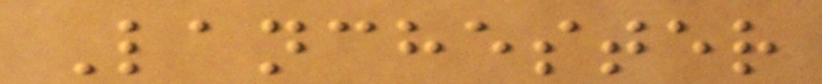Lanchester
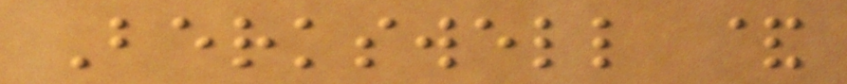Berkswell &
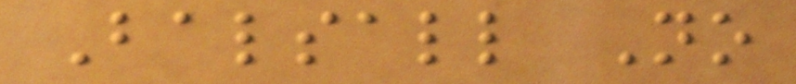Balsall No
